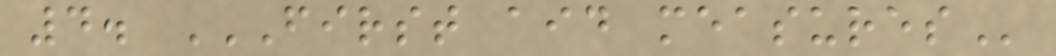4. FIRST AID MEASURES
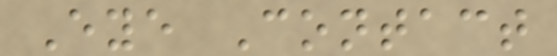Eye Contact
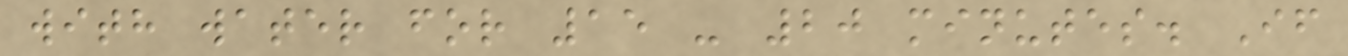with water for 15 - 20 minutes. If
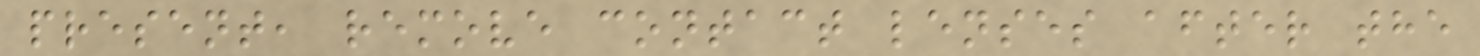present, remove contact lenses after the
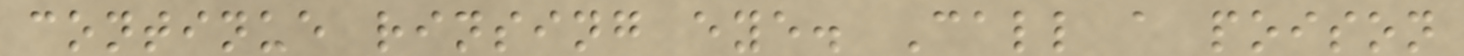continue rinsing eye. Call a poison
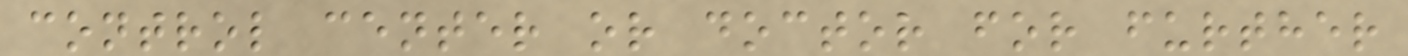control center or doctor for further
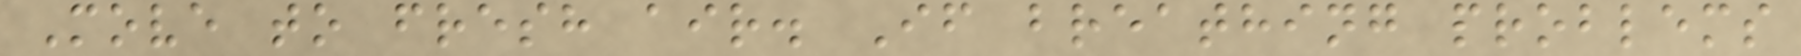Move to fresh air. If breathing problems
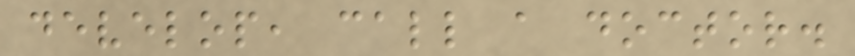develop, call a doctor.
